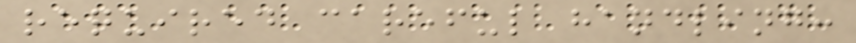required careful handling:
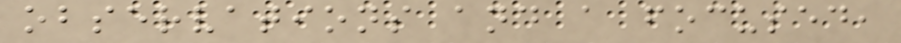observations and a focused,
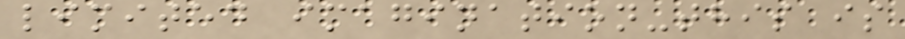limited imagination-this is
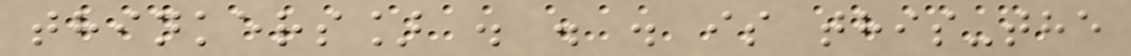thinkers] . . . is this-the
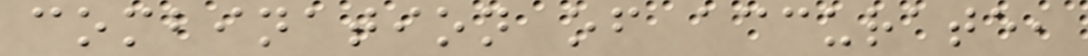combination of accurate,
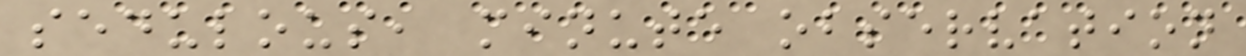sedulous, minute observation
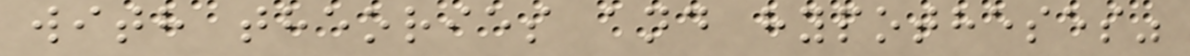with theories and hypotheses"
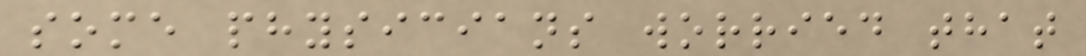some physicians worried that
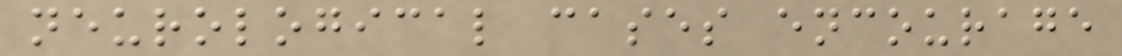neurological cases encourage
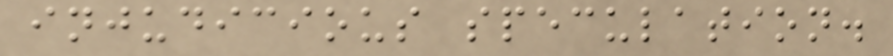injudicious speculation.
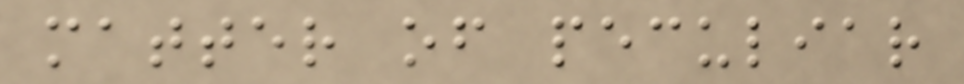matter of peculiar
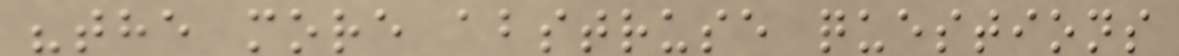"the more abstruse questions
